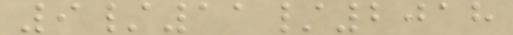9/11/2018
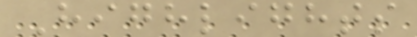Highlights
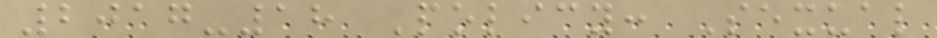2017-18 Policy: Sexual
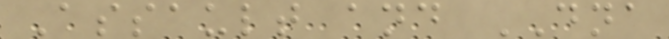Assault and DNA
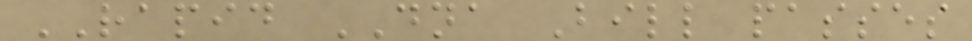RAPID DNA Bill passes
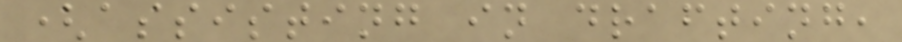(assisting in drafting,
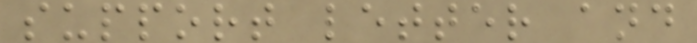support letter and
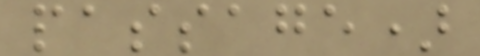passage)
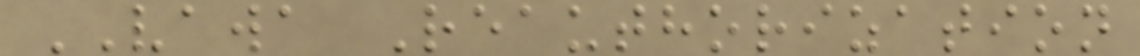VAWA Reauthorization
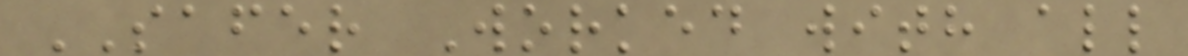SAFER Worked with all
